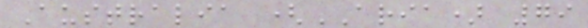Australia (ARIA) 79
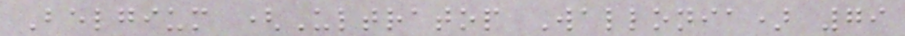Belgium (Ultratop Wallonia) 79
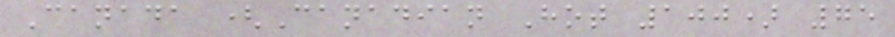Canada (Canadian Hot 100) 75
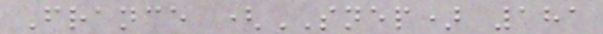France (SNEP) 181
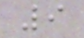9
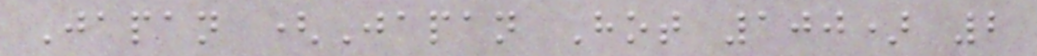Japan (Japan Hot 100) 2
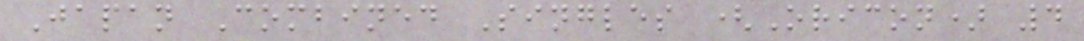Japan Combined Singles (Oricon) 4
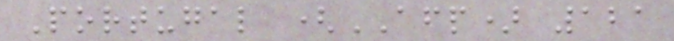Portugal (AFP) 121
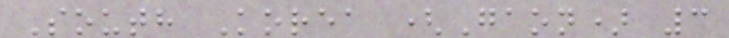South Korea (Gaon) 3
